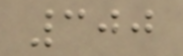300
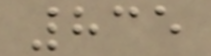835
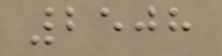2508
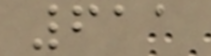611
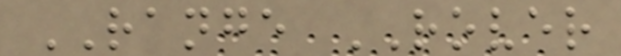RANGE ROVER
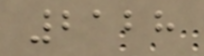2128
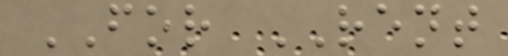FOR RENT
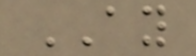AY
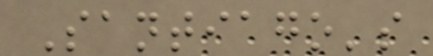Santiago's
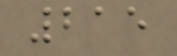215
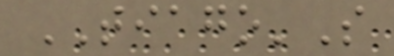TIAGO'S
